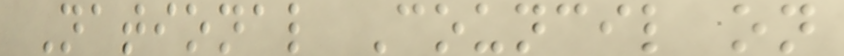National Council on
